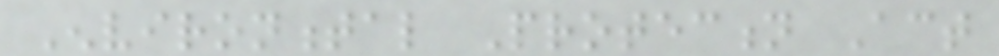Environmental Protection Act
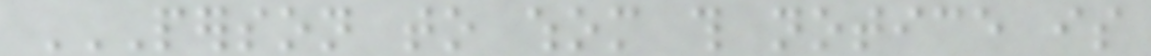PERSON TO WHOM THIS NOTICE IS
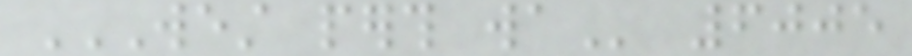WEST PERTH WA 6005
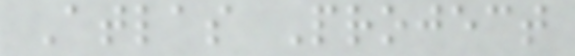Atlas Project
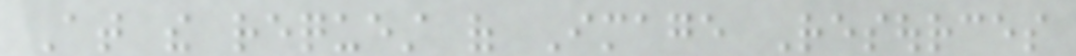At the request of Image Resources
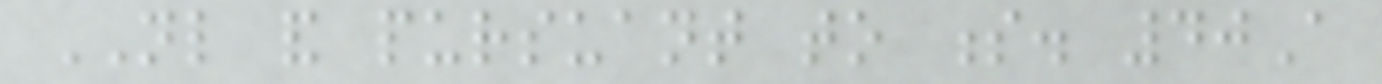NL and pursuant to s. 40A
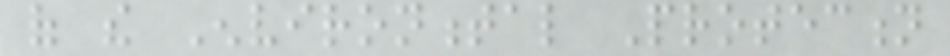of the Environmental Protection
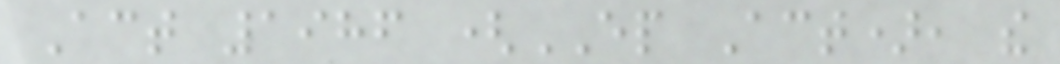Act 1986 (EP Act), the
